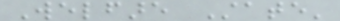Welfare State'
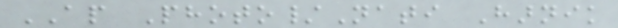AP Photo/Nati Harnik
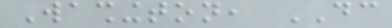Washington, DC
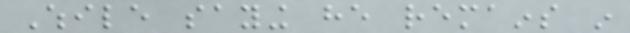While saying he remains in
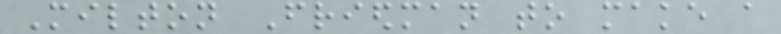Milton Friedman to make a
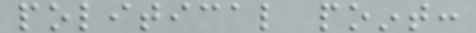political point:
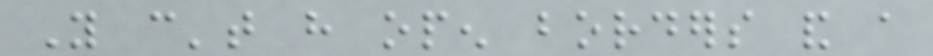You can't have open borders and a
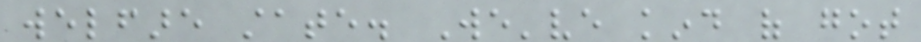welfare state. We've kind of got
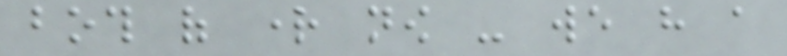both of right now - we have a
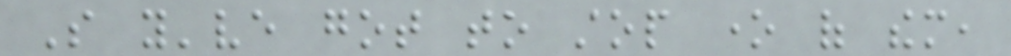So you've got to stop one of them,
